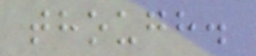though.
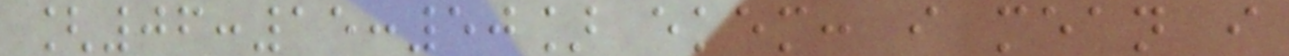[06:15:50] ekem: i mean i
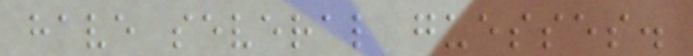have several guesses.
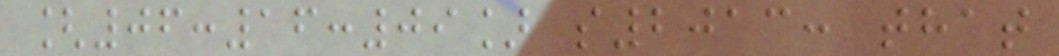[06:16:09] s2013: that
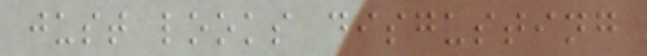just looks disgusting
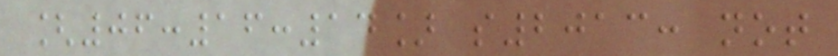[06:16:14] s2013: not
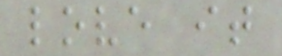love it
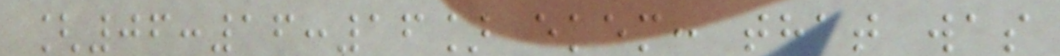[06:16:16] ekem: that was
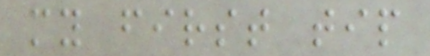my first tip
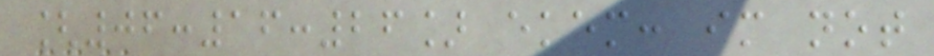[06:16:26] ekem: im not
